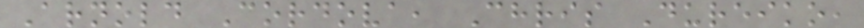Arnold Cordova, Chris Dureiko,
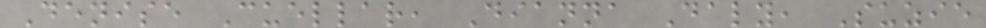Denise Cuellar, Dianna Daly, Suzie
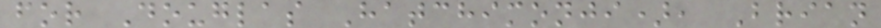for Douglas Hatchimonji), Brian
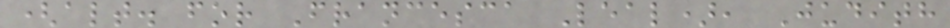(alt. for Francesca Leal), Judith
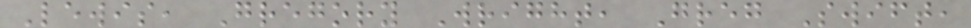Lewis, Gregory Wright, Greg Swift,
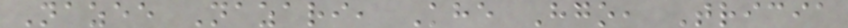Nazee Nazari, Khe Hgo, Tricia
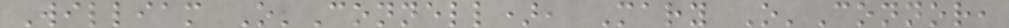William O'Connell), Mary O'Connor,
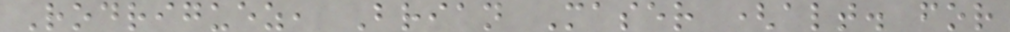Rodriguez, Brian Maser (alt. for
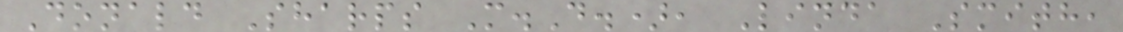Donald Sharps M.D.), Linda Smith,
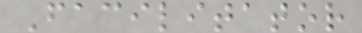Facilitator
